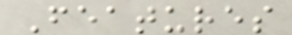Features
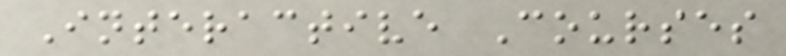Interactive Courses
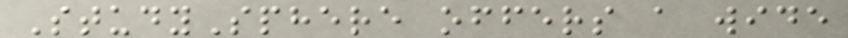StudySphere offers a wide
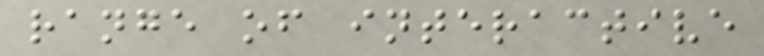range of interactive
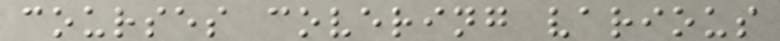courses covering various
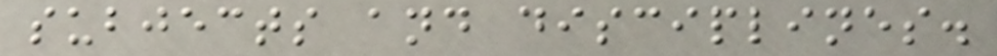subjects and disciplines.
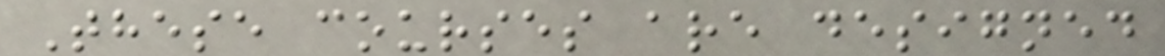These courses are designed
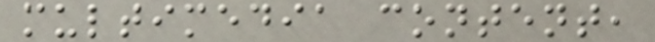multimedia content,
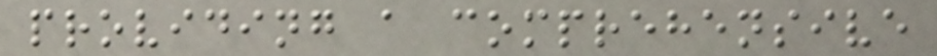providing a comprehensive
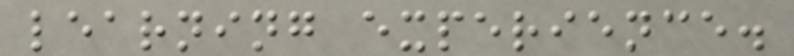learning experience.
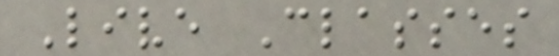Live Classes
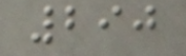290
